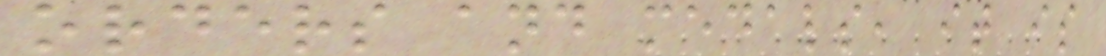orders and medals, it is
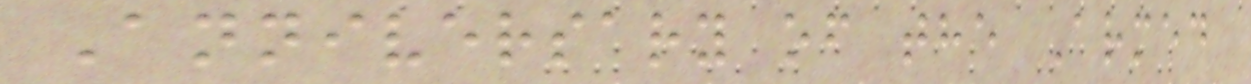Anniversary of the Armed
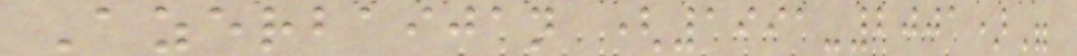Azerbaijan (1991-2001)"
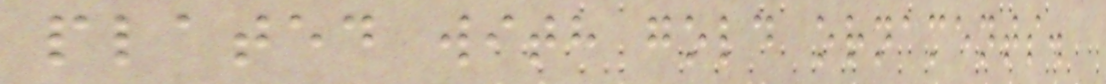plated with gold ornaments.
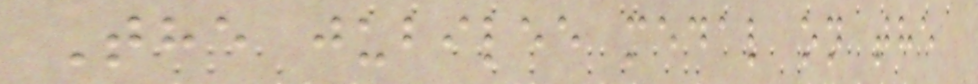The jubilee medal on the
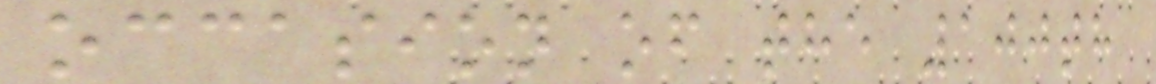occasion of the 100th
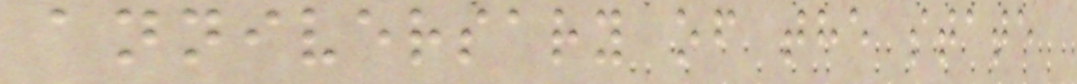anniversary of the state
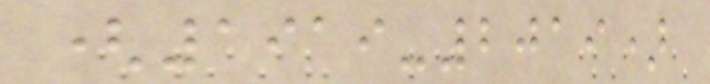(1919-2019)
